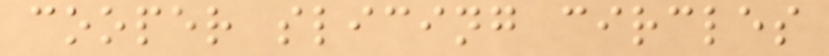cooper slicing circles
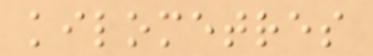kilometres
